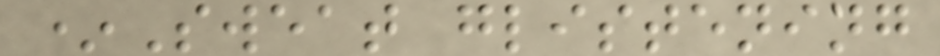*Sweat glistening
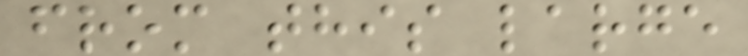from this large
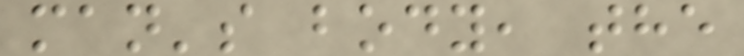man's body, the
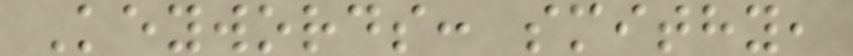Keywords: smithy,
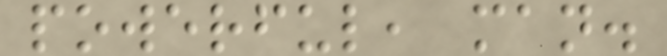powerful, man.
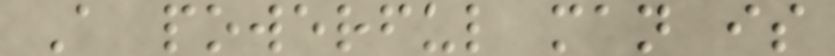A powerful man is
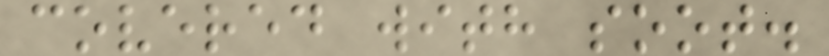covered with soot.
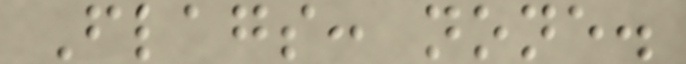Flags: none.
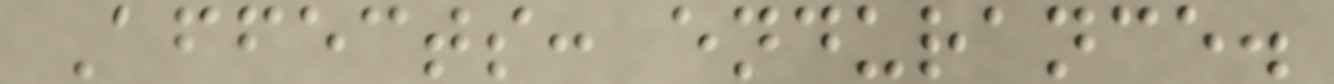Affects: endurance.
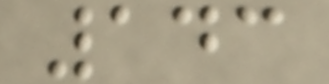143
